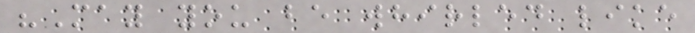"May you be whirled like
